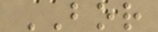BOR
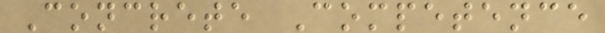Concrete Competence
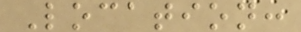Location:
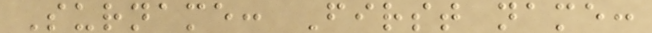Surname: First name:
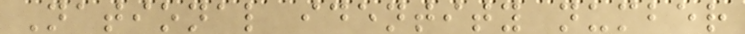National identity number
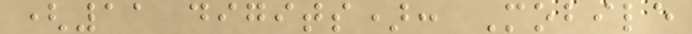(11 digits): Mobile
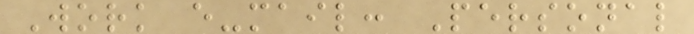Work e-mail: Personal
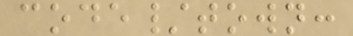code/town:
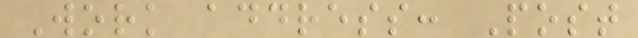Work address: Post
